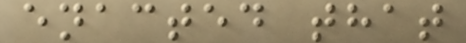enacted that
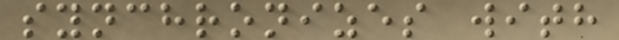synchronizes with
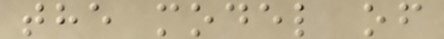the model of
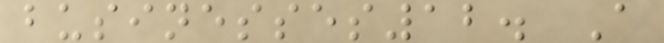businesses12. A
